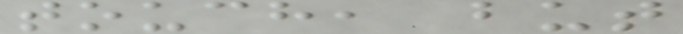touch, but
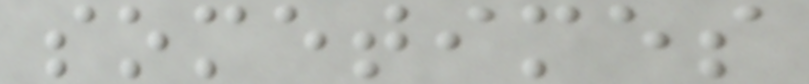sometimes
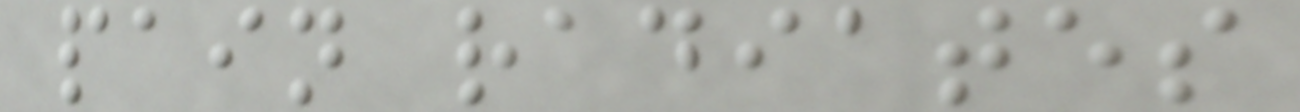pain radiates
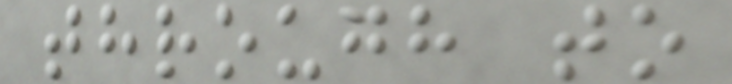through to
